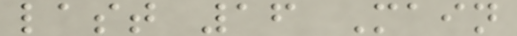last 16 Main
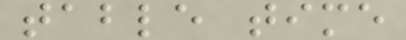table time
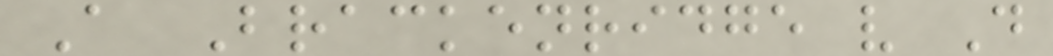A Brackenridge v D
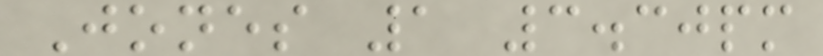Jones 1 3.30pm
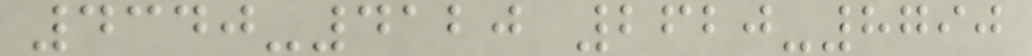4340-4120 2620-8790
